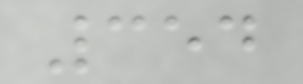354
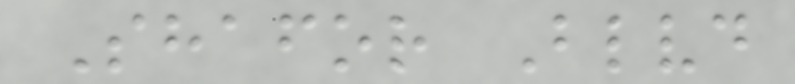Shafor Blvd
